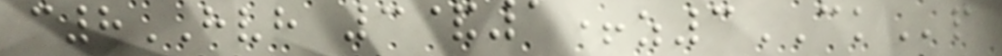c8HVH 3&1+z3CKp
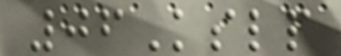06Kslp
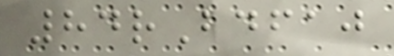84rBdfaj
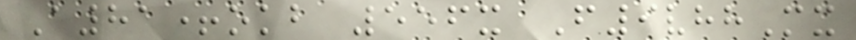A81+okb 556x F9vhhMx
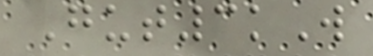Gut3kW
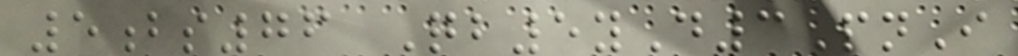5bs76 Qb5yD3PnI
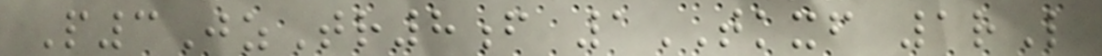P3JzTr8f 1TKXF 1rL
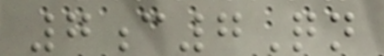7c7Qn
